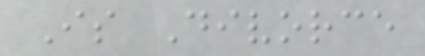Is Divorce
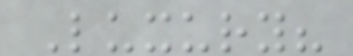Luxury?
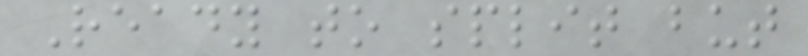Ready to split but
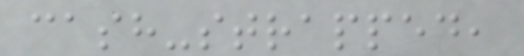cash-strapped,
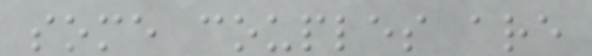some couples are
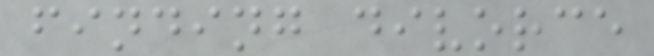finding divorce
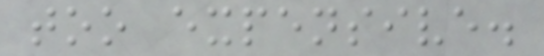too expensive.
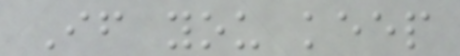If you keep
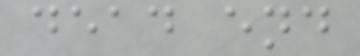dead end
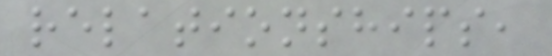relationships,
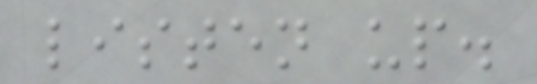listen up.
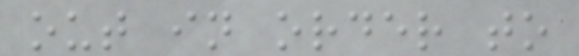out in order to
